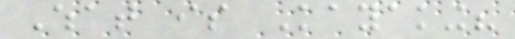What is Kayaking?
